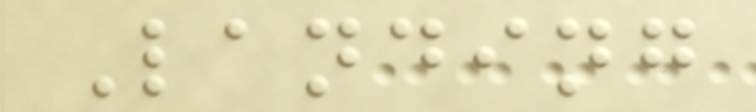Landing
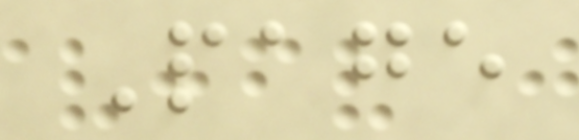Page
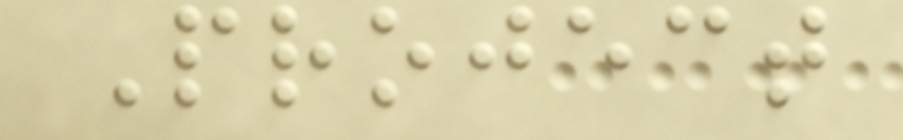Project
